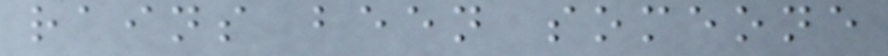rains been someone
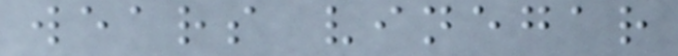wears vinegar
